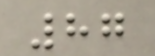87
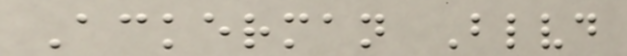Ackerman Blvd
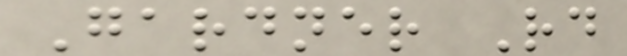Gardner Rd
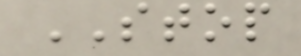STOP
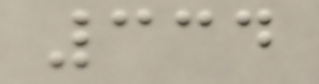334
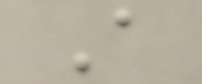A
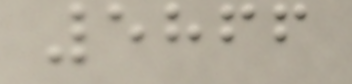5866
